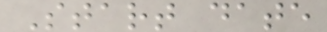Start date
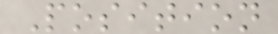Position
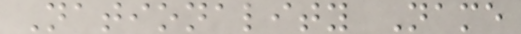Nationality Name
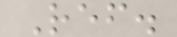Ref.
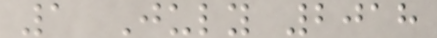1 July 2018
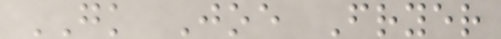GK Joe Fryer
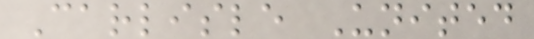Carlisle United
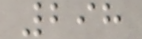298
